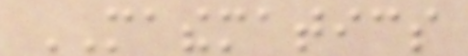MATHEMATICS
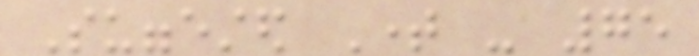Suggested Time - 75
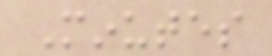Minutes
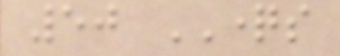50 QUESTIONS
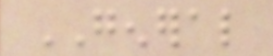GENERAL
